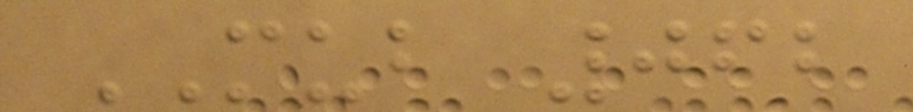MUB 062
